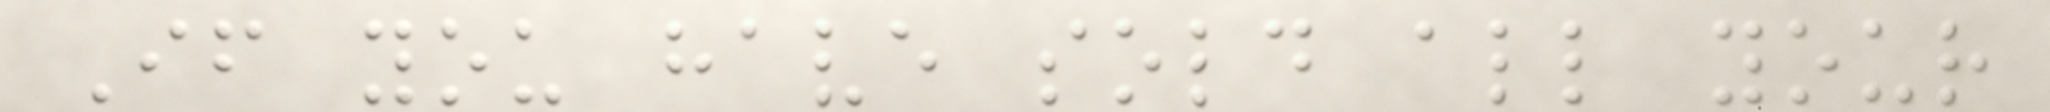If you have sold all your
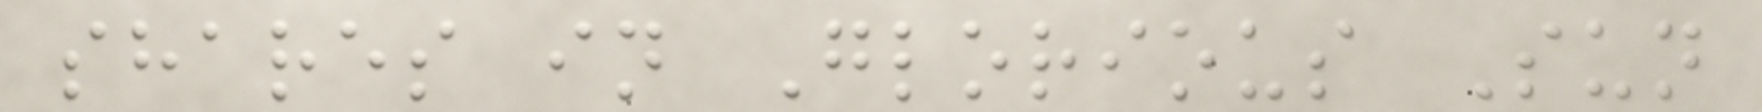shares in Glorious Sun
